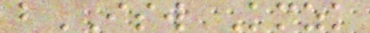bISW Kmzk
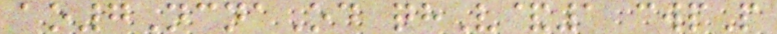ao7NcnaOd qhV&1 cwpP
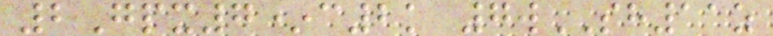2Gpx7*c2k 7wSH11z
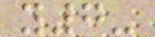y7-
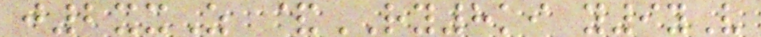j2xxZ &RY8ki y9yV
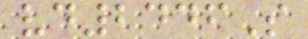vd2446S
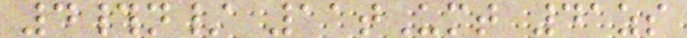4#n/ 11tUmt 41zs
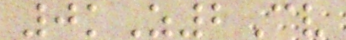0kZ2Cv
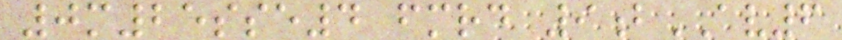0m25sse4 fmrd 9bAV6
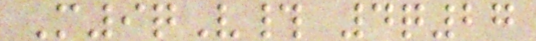M9qV# 4q27
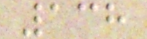138
